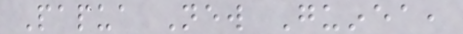Papua New Guinea,
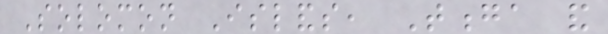Solomon Islands, Tonga and
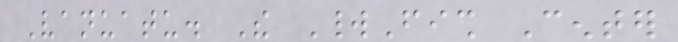Vanuatu. The WorldFish Center
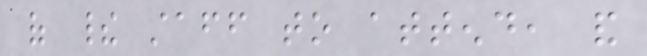of their staff to attend, and
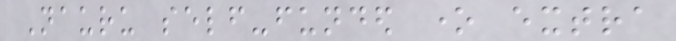Nauru self-funded one extra
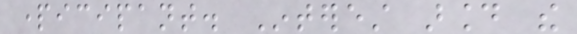participant. Interest around the
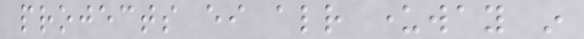projects either already underway in
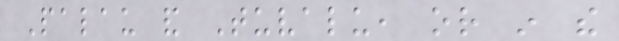Palau and Tuvalu, or in the
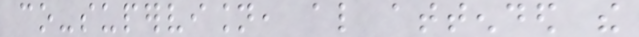co-supervision, also attended the
